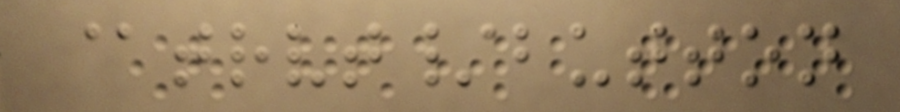@trvt/button
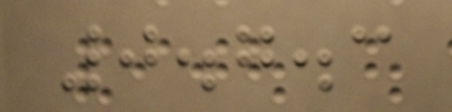0.7.3
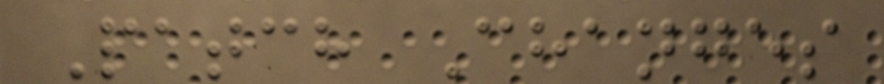Patch Changes
